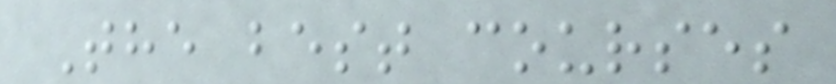The best courses
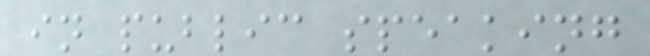in public speaking
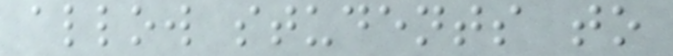allow students to
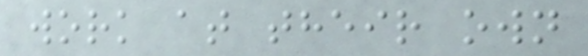work at their own
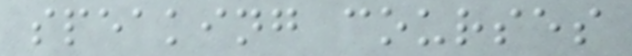speaking courses
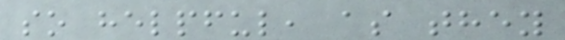so helpful, as they
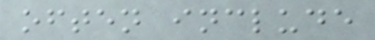often include
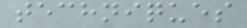techniques
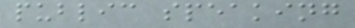public speaking
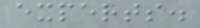experts.
